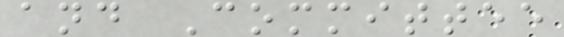and Committee
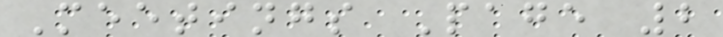Meetings Page 2
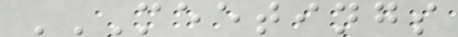MEETINGS
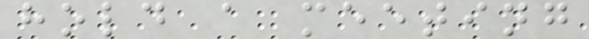hold a meeting
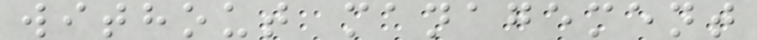without management
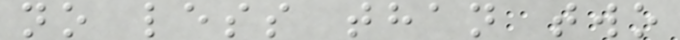no less than two
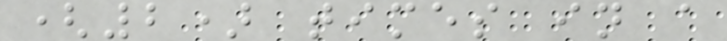(2) times in a
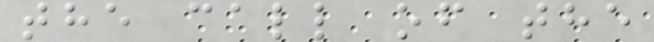the call of the
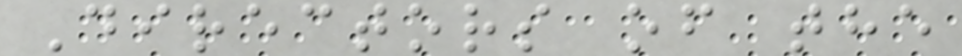Directors of the
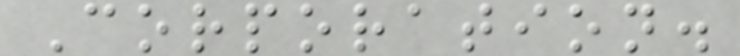Corporation.
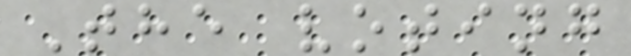The voting
